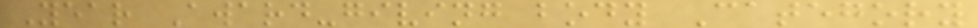Year Award-giving body Category
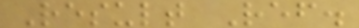Result Ref.
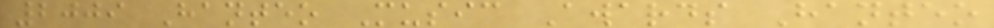2009 Hanteo Music Awards Hanteo
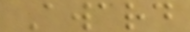Award
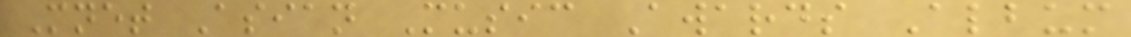Mnet Asian Music Awards Album
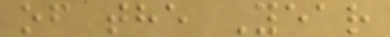of the Year
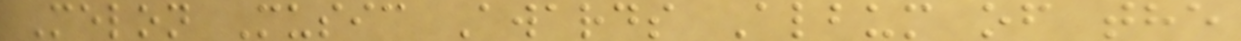Melon Music Awards Album of the
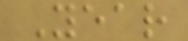Year
